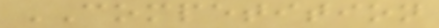COMPETITION
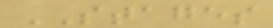STAGES
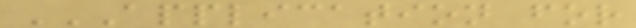APPLICATION FOR
